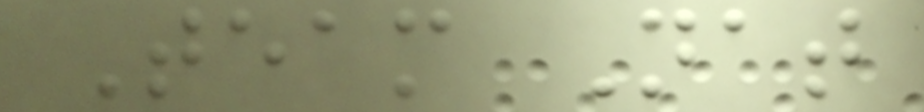Team Nat
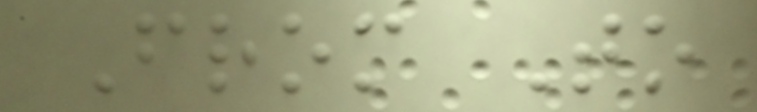From To
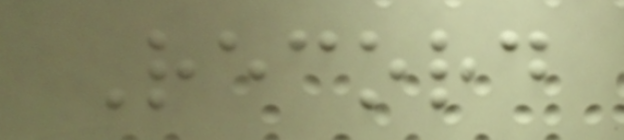Record
